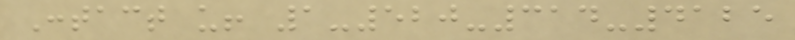Contact us! 1-520-314-4125
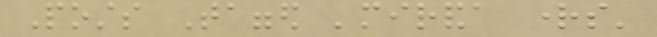Posts Tagged 'miranda rights'
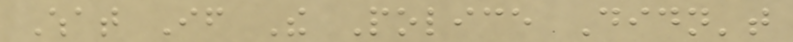What If The Police Didn't
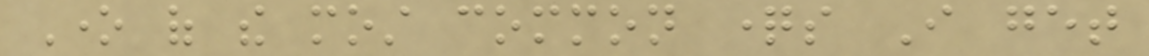One of the most common questions I get
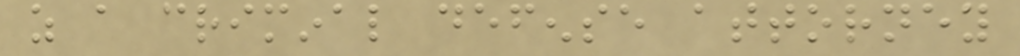as a criminal defense attorney
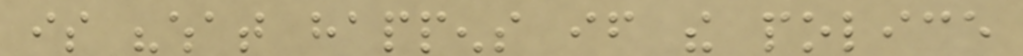is "what happens if the police
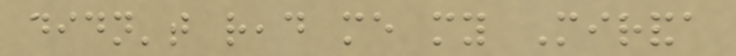didn't read me my Miranda
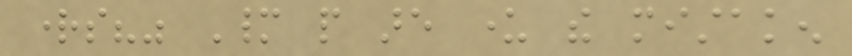rights?" Many people are under the mistaken
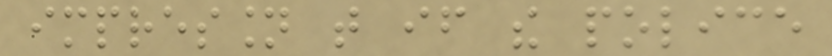impression that if the police
